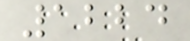1224
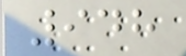948
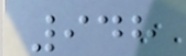948
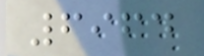6964
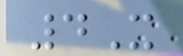4X
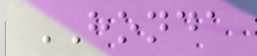HONDA
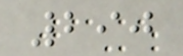290
